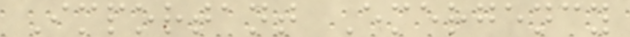Important Emergency
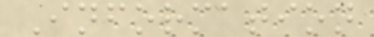Information
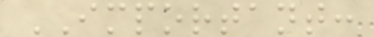IMPORTANT:
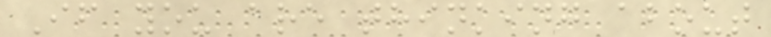If you are thinking about
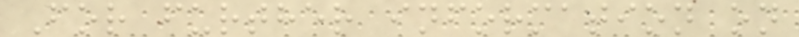For further information on
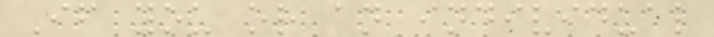If you or an individual
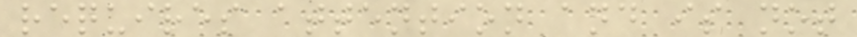requires attention and is not
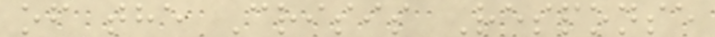of the Crisis Response
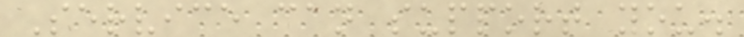Service can support you.
